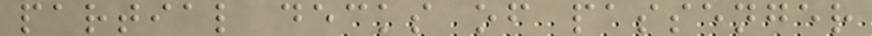partial decks of passenger
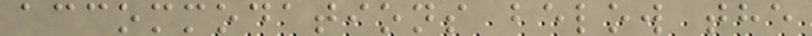accommodations below the
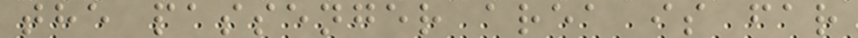the passenger area is far
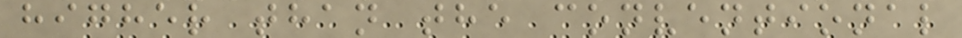higher than the conventional
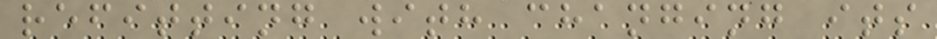refitting with changing its
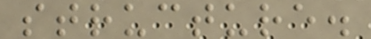structure.
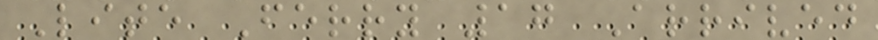Lite Ferry 17 Arrived
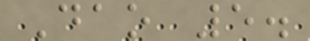Dao 5.
